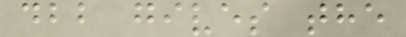dbb gives the
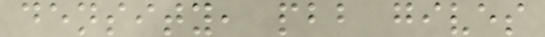density, pbb gives
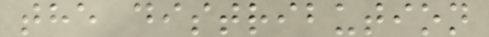the distribution
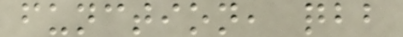function, qbb
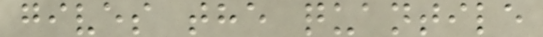gives the quantile
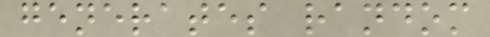generates random
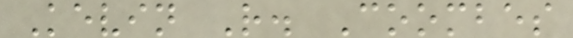Kevin R. Coombes
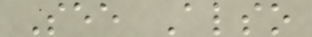See Also
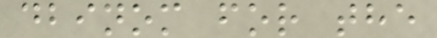dbinom for the
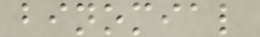binomial
